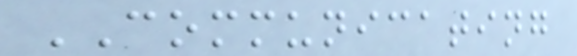COMMUNICATING
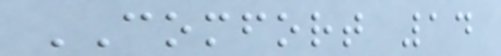COMFORT 14
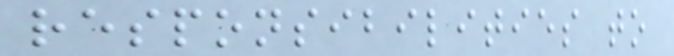responsibilities to
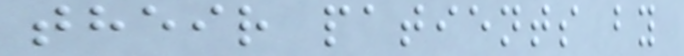their patients by
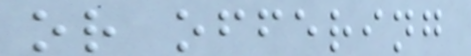or offering
